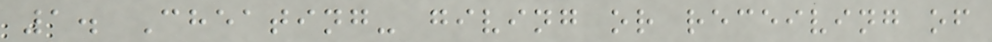1. Cheating- giving or receiving of
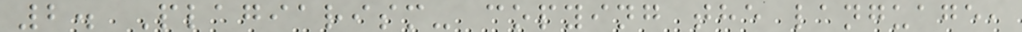2. Plagiarism- copying the language,
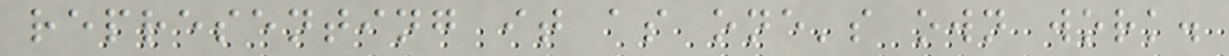representing it as one's own work.
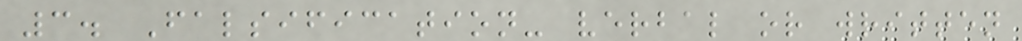3. Falsification- verbal or written
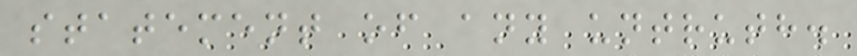statement of any untruth.
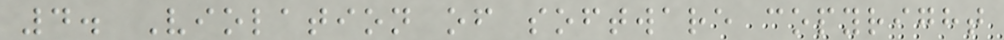4. Violation of software copyright
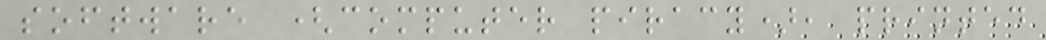software (computer piracy), printed
